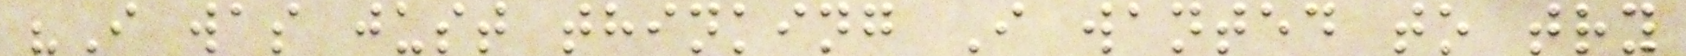"I was just thinking I wanted to try
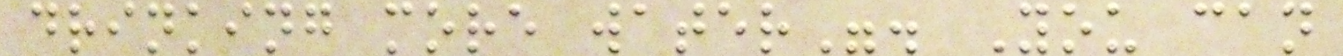drinking more water". You can
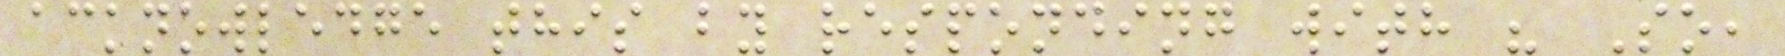acknowledge this by responding with " So,
